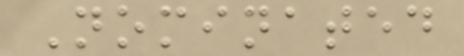Nominated
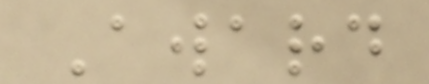Award
